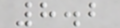8.2
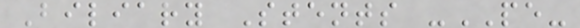Biliary Stents -PE-
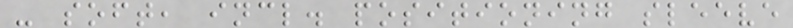- soft, incl. positioning sleeve
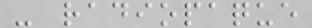- radiopaque
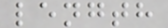length
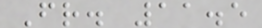Fr. 11.5
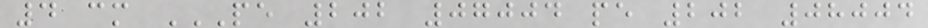4 cm PE 202 07004 PE 202 08004
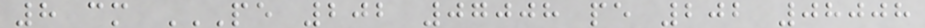8 cm PE 202 07008 PE 202 08008
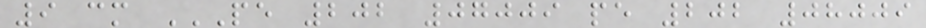9 cm PE 202 07009 PE 202 08009
